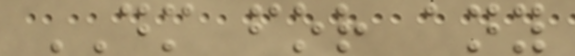DM for any
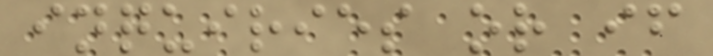inquiries or if
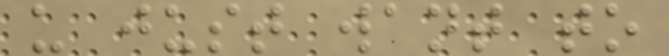u just want to
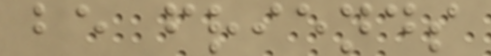be friends
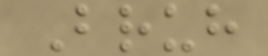Bruh
